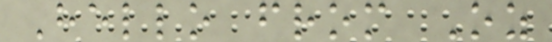Hello from Oz
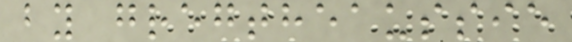by gregtheaussie
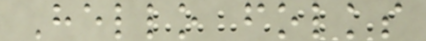Hello folks
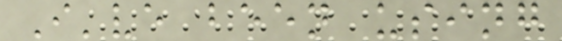I've been using
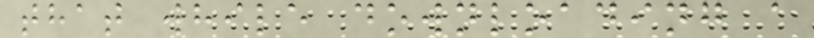that while downloading a
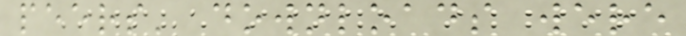peers' downloads were
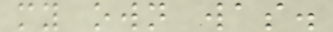my own was.
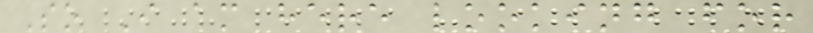So I am here looking for
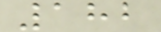182
